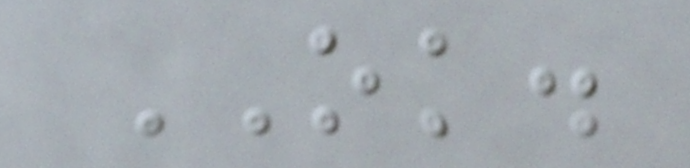OK.
